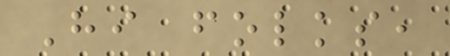Hi folks,
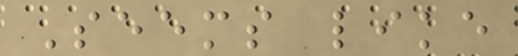Seems like
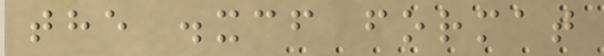the .xcf format
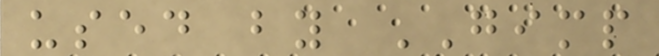used by GIMP
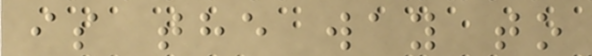is the way to
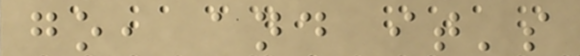go, and it's
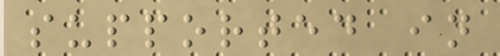supported in
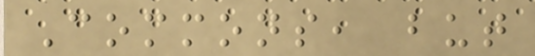Commons, but
